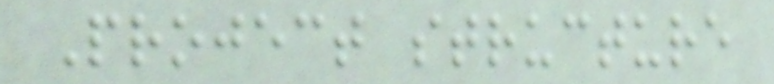Project structure
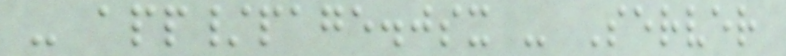- app/page.jsx - Server
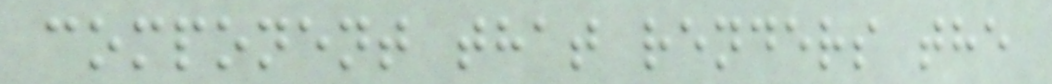component that renders the
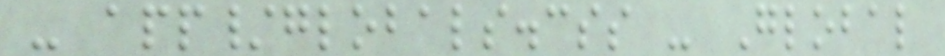- app/globals.css - Global
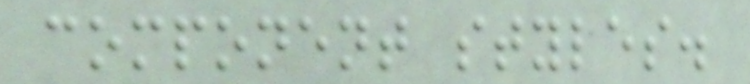component styles.
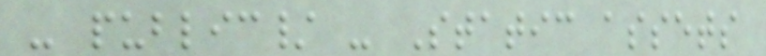- public/ - Static assets
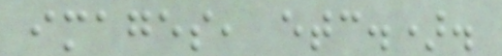images, etc.).
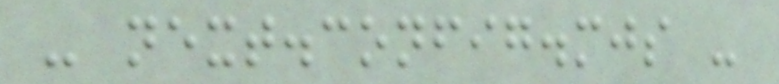- next.config.mjs -
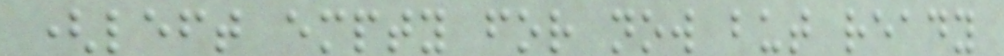(left empty for now but ready
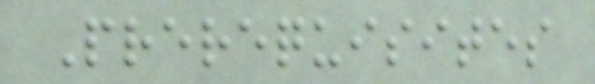Prerequisites
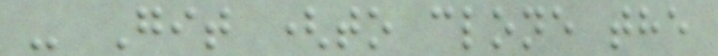- Git (to clone the
